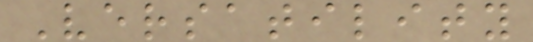Versatility
